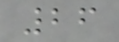26
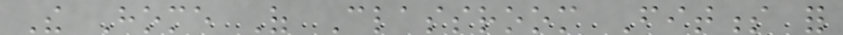The Home Of Classroom Fitness for
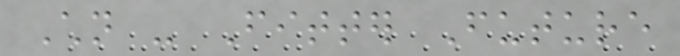Children - Fitter Future
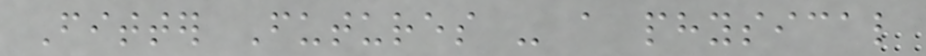Fitter Futures - a physical
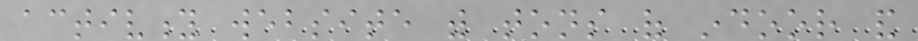activity website with tons of indoor and
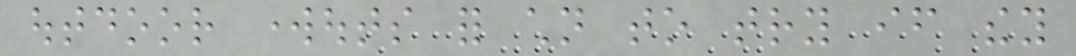outdoor workouts for children to try if they
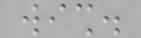wish.
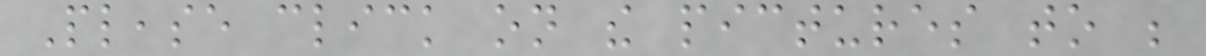Please click on the pictures to be
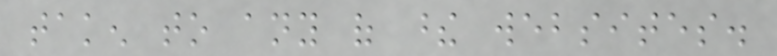taken to any of these websites.
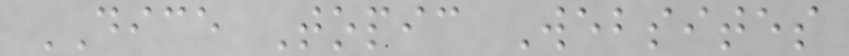DICE Topic Websites
